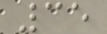35
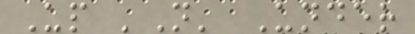Up 'N' Under
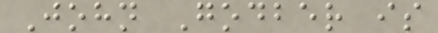John Godber is
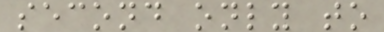second only to
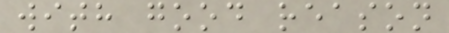with good reason
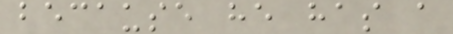because he has a
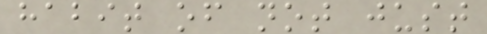habit of not just
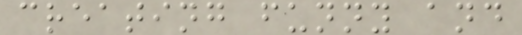creating funny and
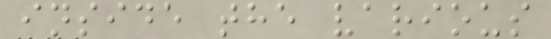inside the various
